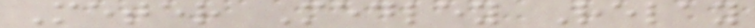Meter Medley Relay
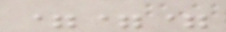===
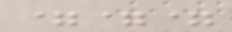===
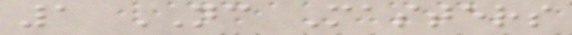1 NC Masters
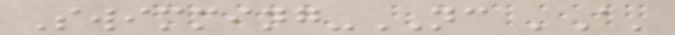Swimming-NC 'A'
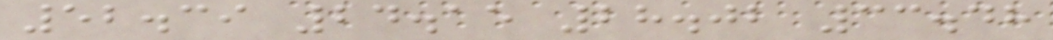52.39 24.15 28.02 33.48
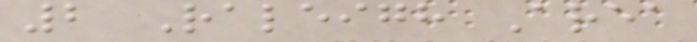2 Raleigh Area
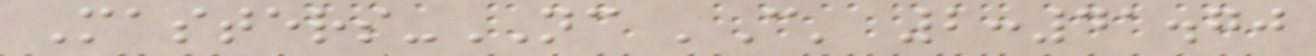Masters-NC 'C' 2:41.70
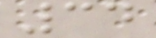34
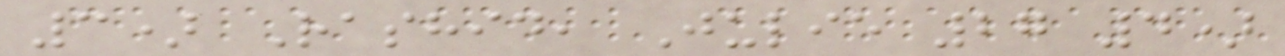3) Rashid, Julie 27 4)
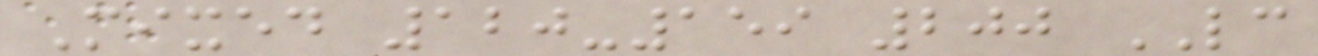Mixed 120-159 200 LC
